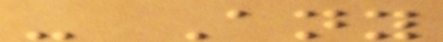- Any
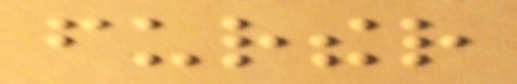further
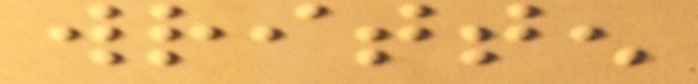written
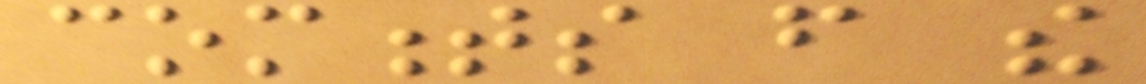comments from the
